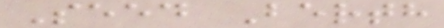Seed Berth
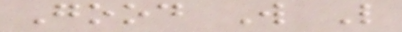Good W L
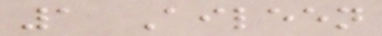1 Aileen
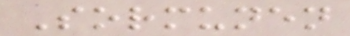Sormunen
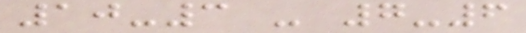10-3 - 7-6
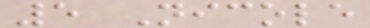5 Nicole
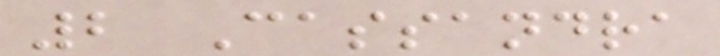2 Cassandra
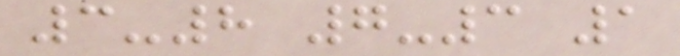3-8 7-3 1
